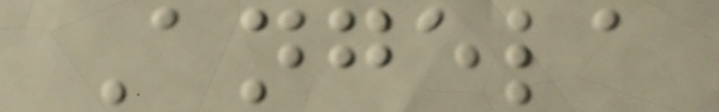Angela
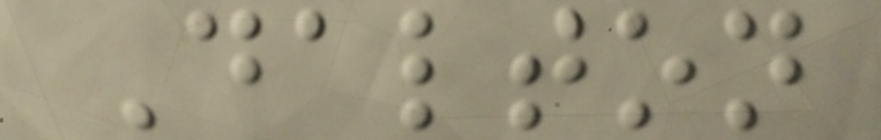Dalton
